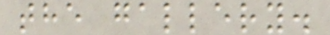the gallery.
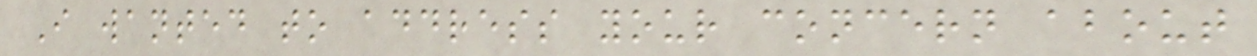I wanted to address your concern about
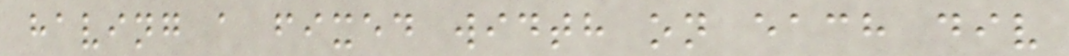having a fixed width on each div
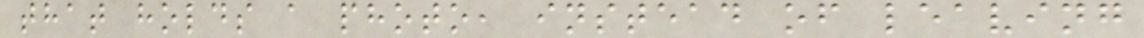that holds a photo, instead of leaving
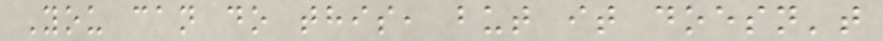You can do this, but it doesn't
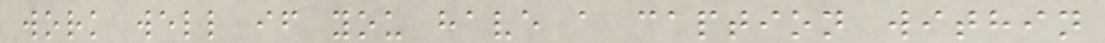work well if you have a caption within
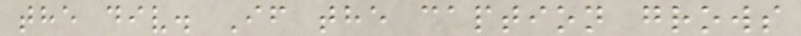the div. If the caption grows
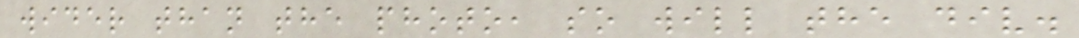wider than the photo, so will the div.
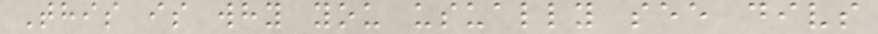This is why you usually see divs
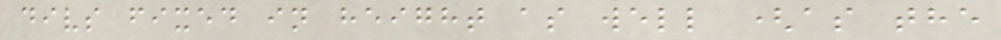divs fixed in height as well (as the
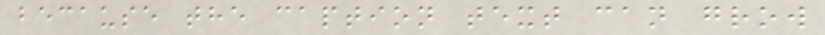because the caption text can grow
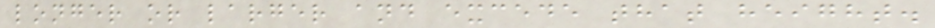longer or larger and excede that height.
